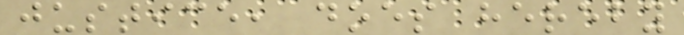justice, does hereby
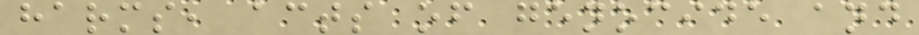harms, acts of genocide and
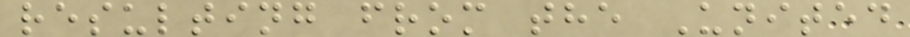resulting from the United
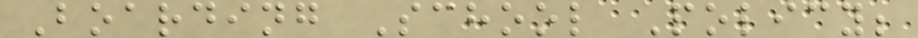Boarding School Policy;
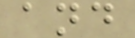and
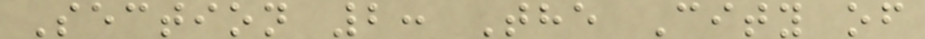Section 2: The City of
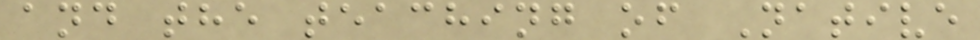and the teaching of Native
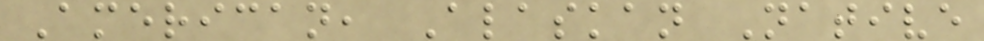American, Alaskan Native
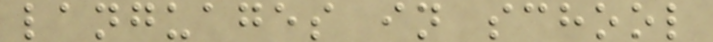languages in school
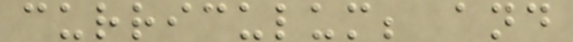curriculum; and
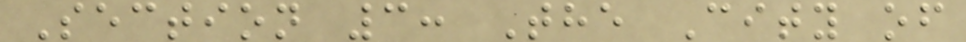Section 3: The City of
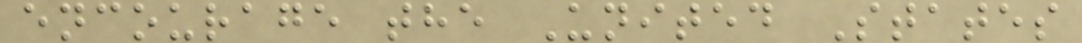encourage the United States
